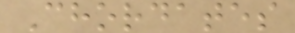Chordates
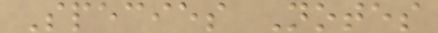Species Notes
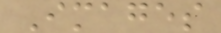Images
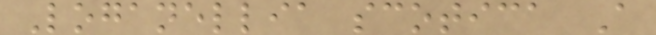Loganellia scotica A
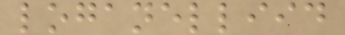loganelliid
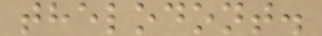thelodont.
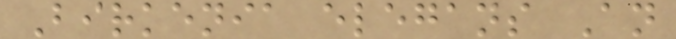Birkenia elegans An
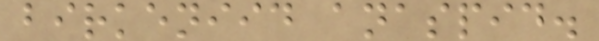birkeniid anaspid.
